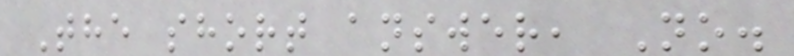The short answer, No.
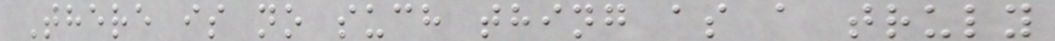There is no such thing as a truly
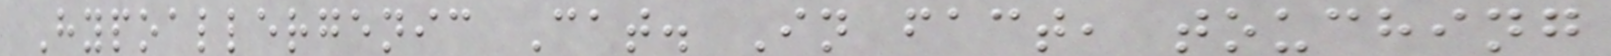Hypoallergenic Cat. In fact, touching
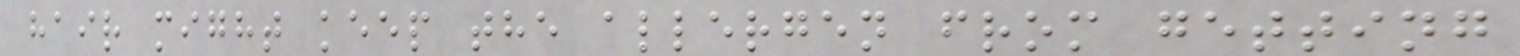hair might keep the allergen from getting
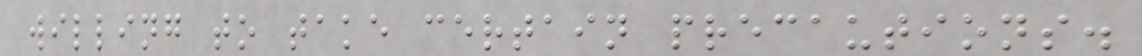willing to take certain precautions.
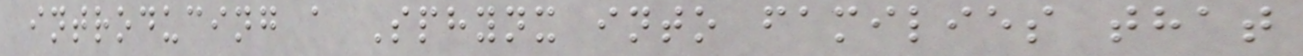introducing a Sphynx into families that
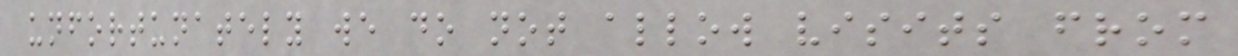unfortunately we do not allow visits from
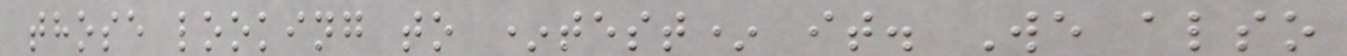those looking to *test* it. We also
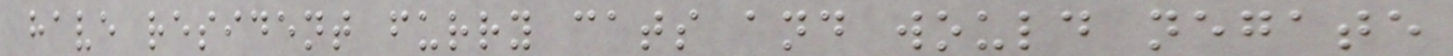have resident furry cats and would negate
